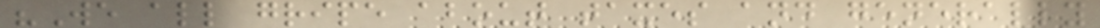"We all gripe about taxes and generally
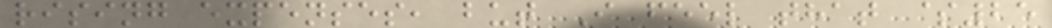rising expenses, but I feel that $25
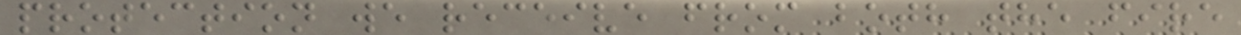protection we receive from both the fire
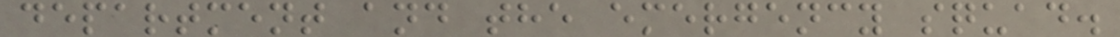department and the emergency squad.
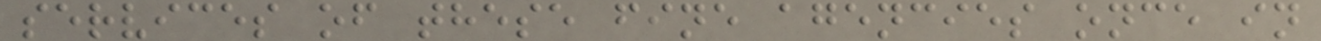services of these fine agencies once in
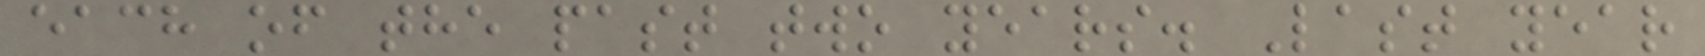each of the past two years. Last year
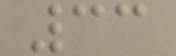33
